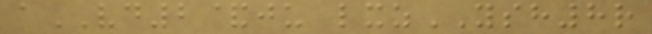aVD2&ju lxzYSH8r
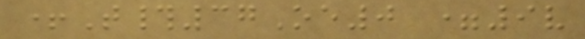+T#37Oe0 =9v
